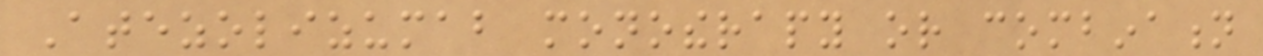Atezolizumab monotherapy or combination
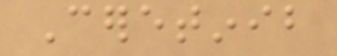Ceretinib
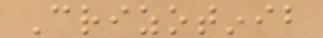Crizotinib
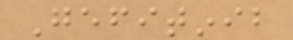Gefitinib
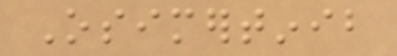Osimertinib
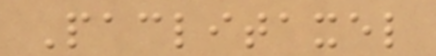Paclitaxel
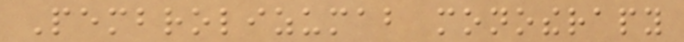Pembrolizumab monotherapy
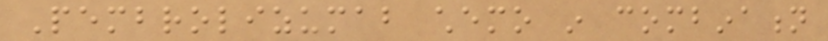Pembrolizumab chemo in combination
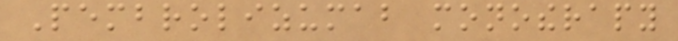Pembrolizumab monotherapy
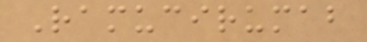Ramucirumab
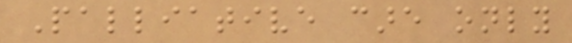Palliative care only
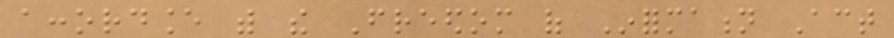accordance with the Freedom of Information Act
